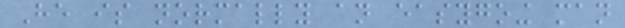He is normally an easygoing man
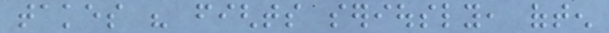takes his fights seriously, often
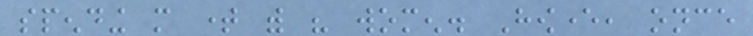spending more time with his women. However, once
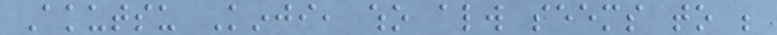Akutsu Kinji, who always seems to be
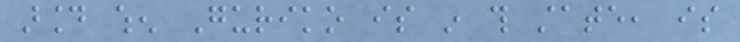around when Guriko is in this state, is
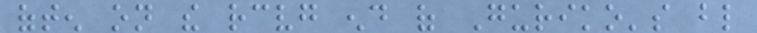often on the receiving end of Guriko's blind
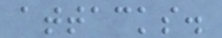attacks.
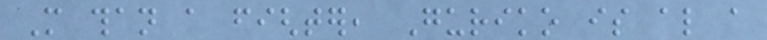More than a fighter, Guriko is also a
